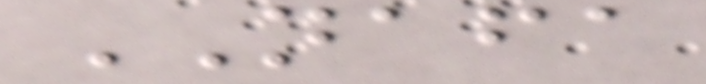NAFA
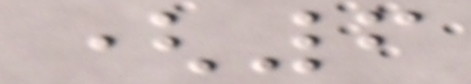(6
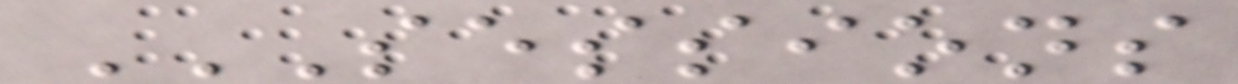SESSIONS
